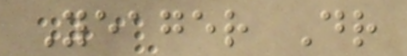Yeager Dr
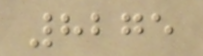8275
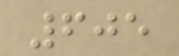605
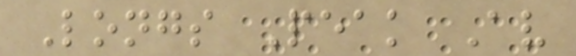Longs Peak Av
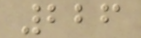226
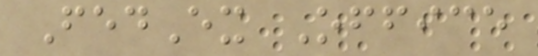FedEx Office
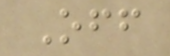Off
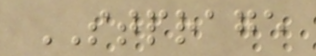STPRAGE
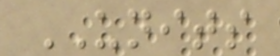UNITS
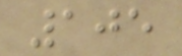105
